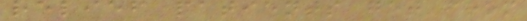relief patients get from
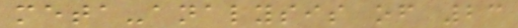meta-analysis of 23
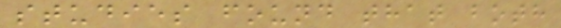studies found that both
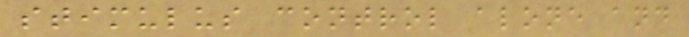stimulus control alone and
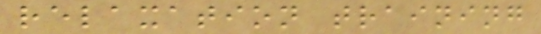relaxation training
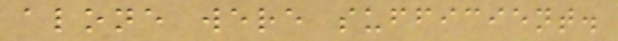alone were sufficient.
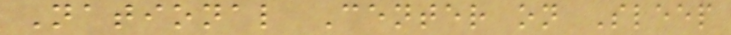National Center on Sleep
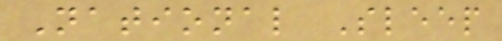National Sleep
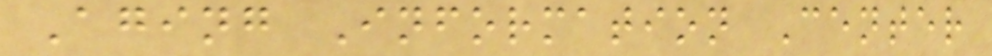Aging Information Center
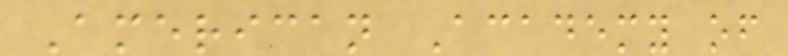American Academy of
